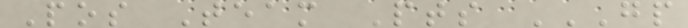Pos Team Pts GP
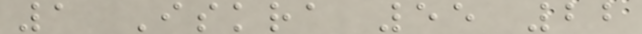1 Iskra 55 22
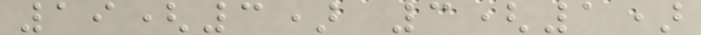19(3) 3(1)
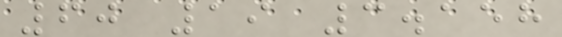60 19 3.158
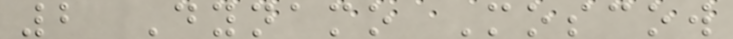2 Dynamo Moscow
